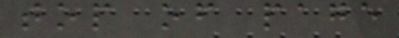top of page
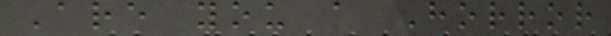Are you a Horror
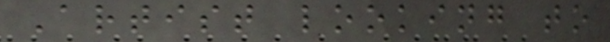Artist looking to
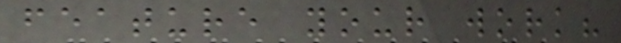feature your work?
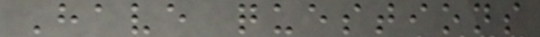Have questions
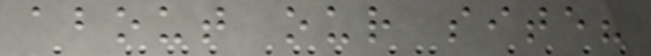about our site?
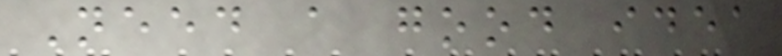Need a good idea
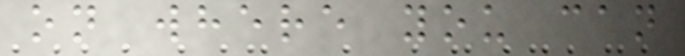on where you can
